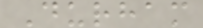Durham
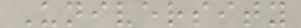University
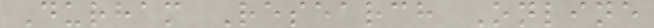Durham Research Online
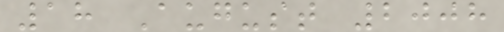18 August 2008
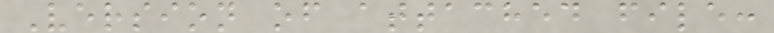Version of attached file:
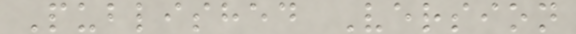Published Version
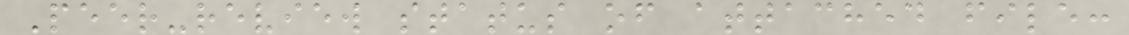Peer-review status of attached file:
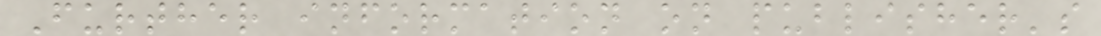Further information on publisher's
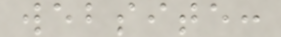website:
